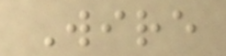Wire
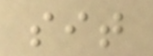sit
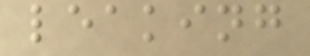leaking
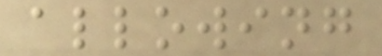allowing
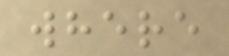where
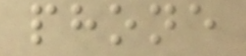phone
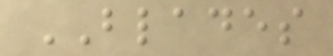BLADES
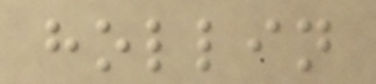hollin
